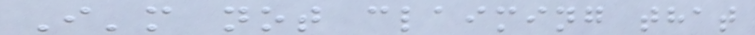I'm not claiming that
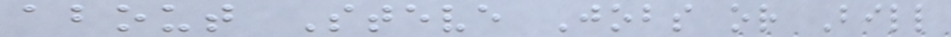about Steve Jobs or Bill
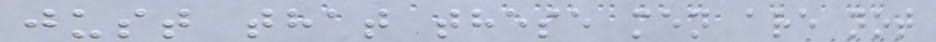just that these men are not
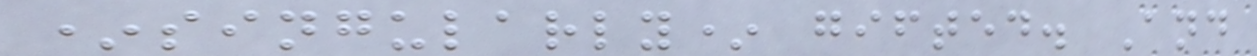*singularly* gifted. And
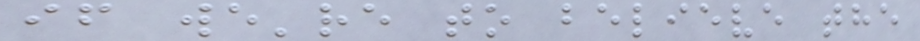if we're to believe the
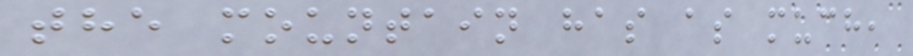the mountain has as much,
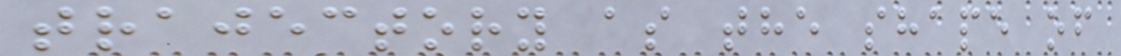trajectory as the shape of
